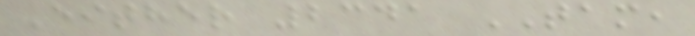Either 2341 TAM,
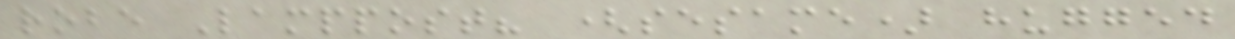robe Lamppost? (sesame) hugged
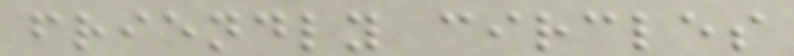friendly circles
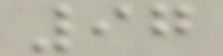97
